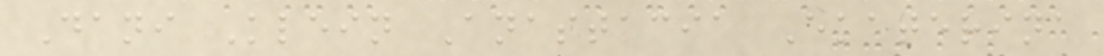Dani Klein Anastacia Ekaterina
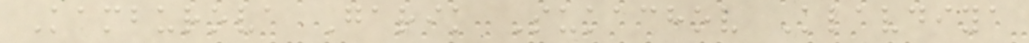Kamburova Garik Sukachov Klavdiya
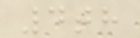4th
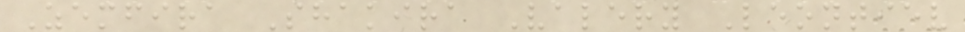Zemfira Shakira Valery Leontiev
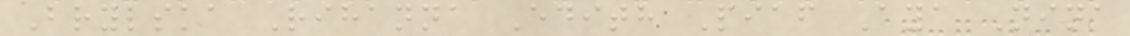Brylska Rihanna Edith Piaf Aya Nina
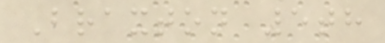Braxton 5th
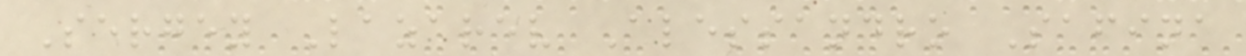Sergey Lazarev Alessandro Safina
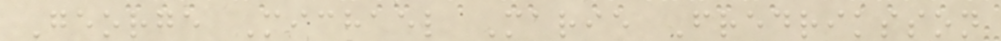George Michael Marie Fredriksson
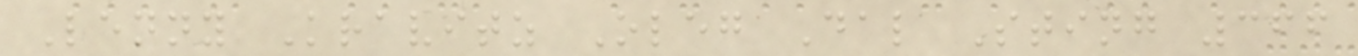Lenny Kravitz Oleg Dal Sting 366
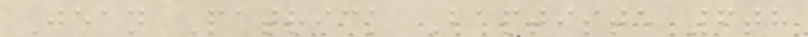Jean Patrick Baptiste 6th
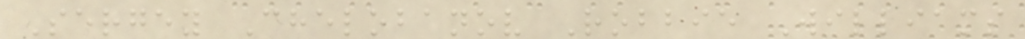Sergey Chelobanov Robbie Williams
